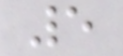5
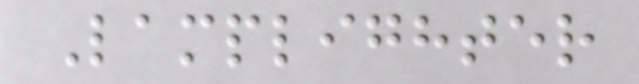Lamplighter
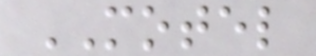MOTEL
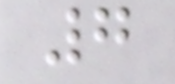7
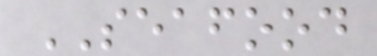SEAFOOD
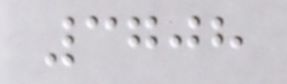3708
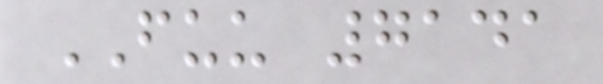FUU 7141
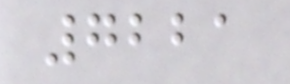7221
